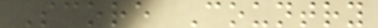Score Country
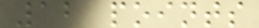12 points
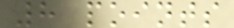8 points
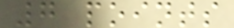7 points
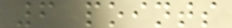6 points
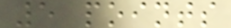5 points
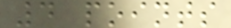4 points
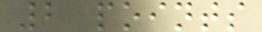2 points
